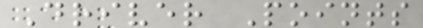Driver Points
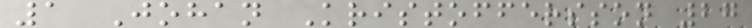1 Johan Kristoffersson 27
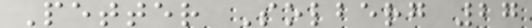Petter Solberg 27
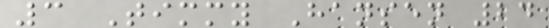3 Timmy Hansen 24
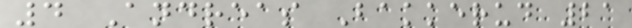4 Andreas Bakkerud 21
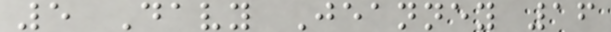5 Davy Jeanney 16
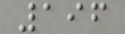196
